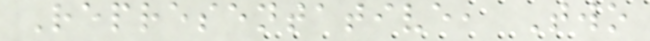Representative, Two
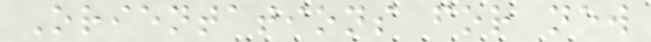Orientations for new
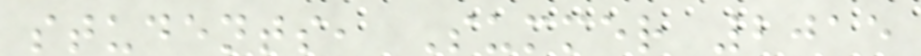students, Summer 2015
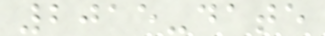2015-date
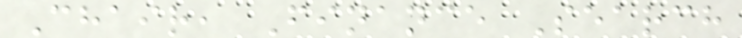Chair, Finance Search
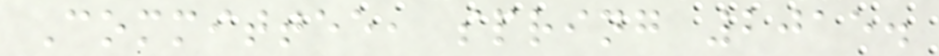Committee, spring 2015.
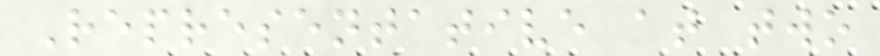Representative at two
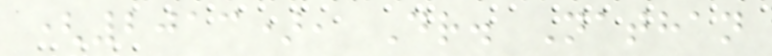(2013), Dr. Nathan
